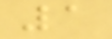1
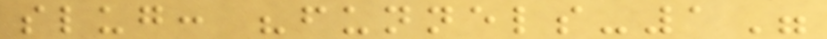slug: "funnels-1"
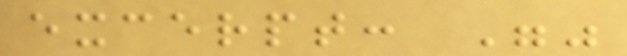excerpt: ""
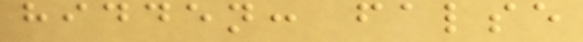hidden: false
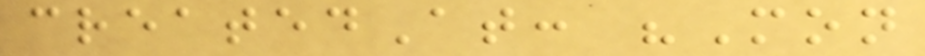createdAt: "Mon
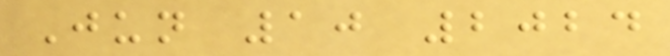Jun 10 2024
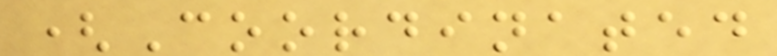(Coordinated
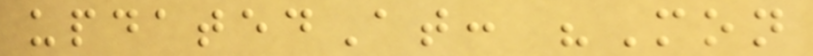updatedAt: "Mon
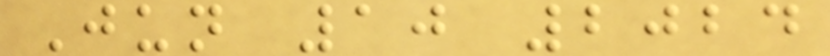Jun 10 2024
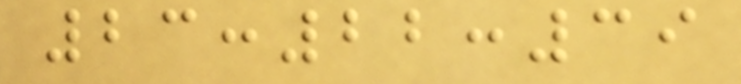23:22:39
